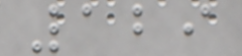129
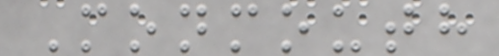Monmouth
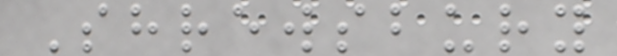Shrewsbury
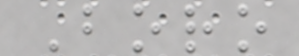Boro
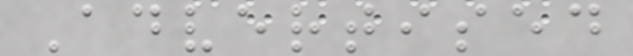Advertised
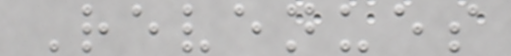Revenues
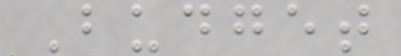Budget
